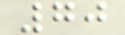70
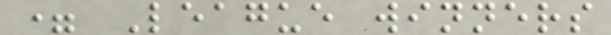= League winners
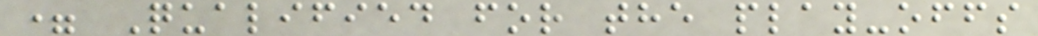= Qualified for the play-offs
